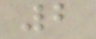2
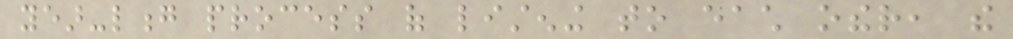year-long process of listening to each other, the
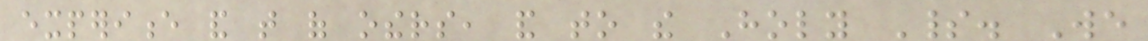experience and that of others, and to the Holy Spirit. We
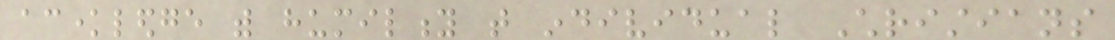acknowledge with humility that individual Christians
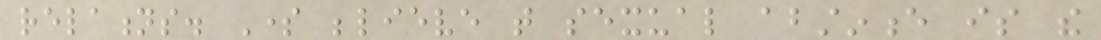relations. Some believe that sexual abstinence is the
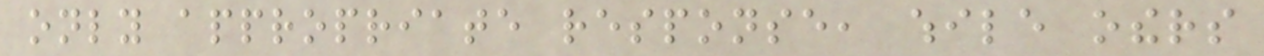only appropriate response, while others
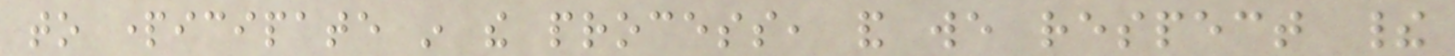to participate in the process, and we respect their
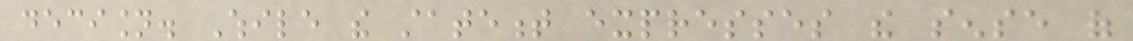decision. While the statement expresses the sense of
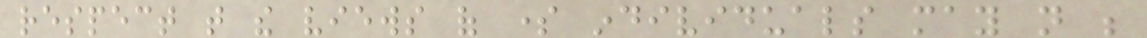respect that the views of some individuals may not be
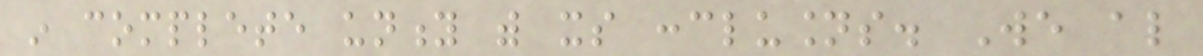in complete unity with its conclusions. We also
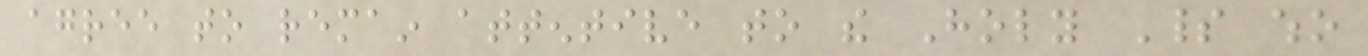agree to remain attentive to the Holy Spirit who
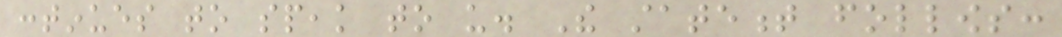continues to speak to us. The statement follows:
